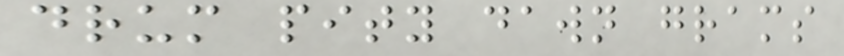drum pity dawn grams
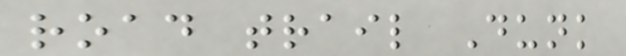road trail Dunk
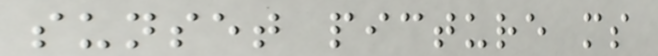sunset picture ms
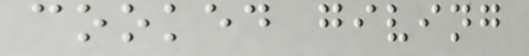cooked giving
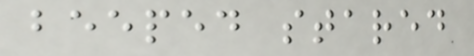beeped stared
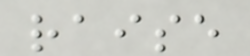raise
